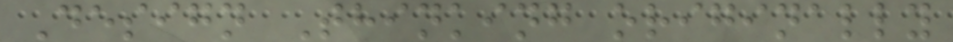Design Thinking originally
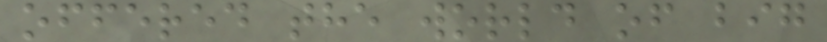offered the world of big
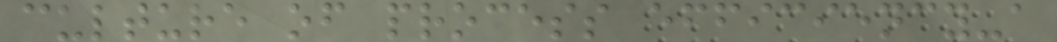culture of process efficiency-a
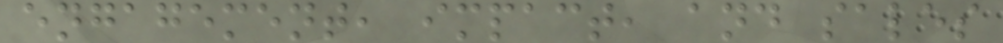engagement, impact, and sales
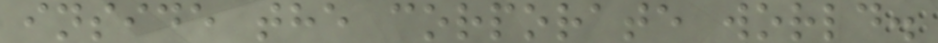inside the corporate world.
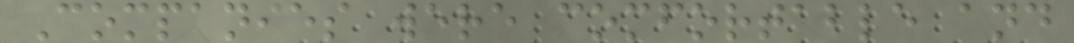Companies were comfortable and
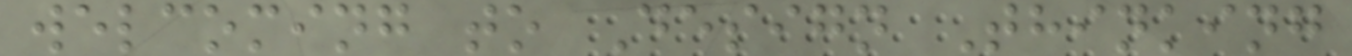welcoming to Design Thinking
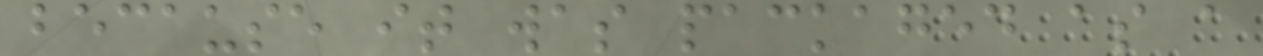because it was packaged as a
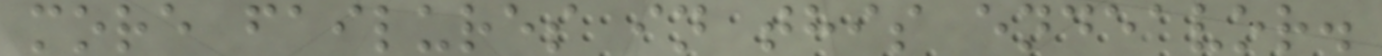more failures in this endeavor.
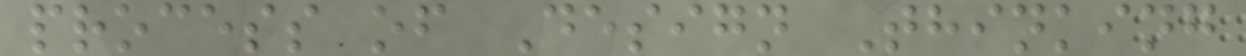process of Design Thinking
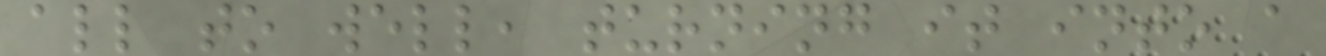all to well, turning it into a
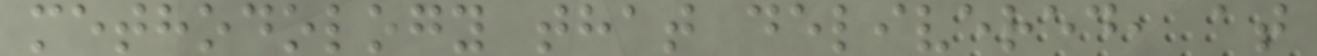methodology that delivered, at
